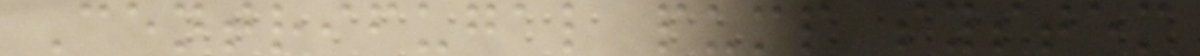Centrifugal pump system
